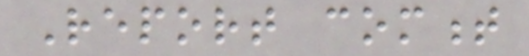Report comment
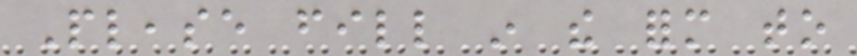Please fill in the form to
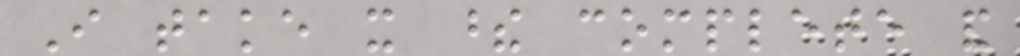I take it these complete and
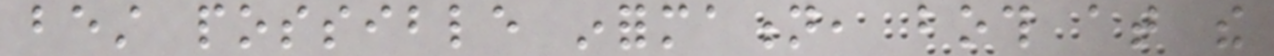best possible information, both at the
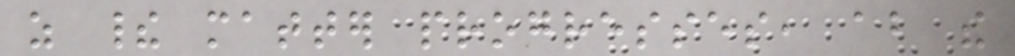as their matter progresses, about the
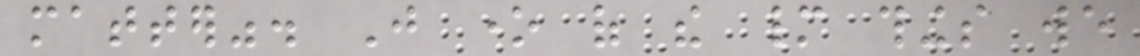matter". Just one of the many things we
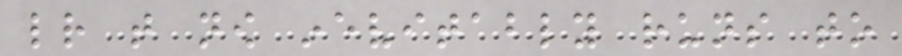letter that now inevitably runs to
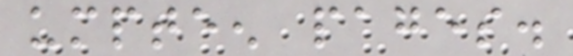umpteen pages.
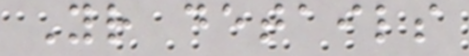Your details
